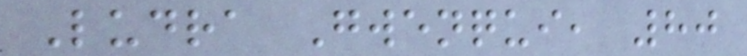Ludra Gwenqui, 80
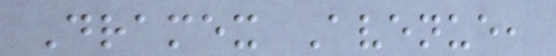Dramex Avenue,
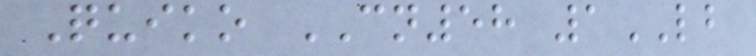Quiko CN58 1LB
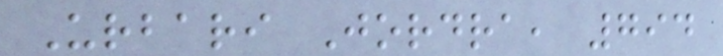Urbari Jordra, 794
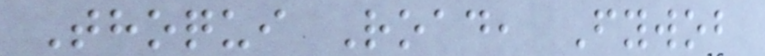Thoqui Road, Fywob
